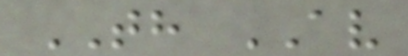TH AV
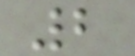2
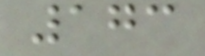173
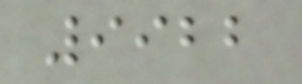9922
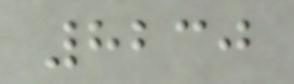8230
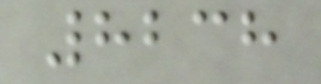8238
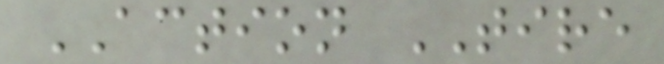ACTION TIRE
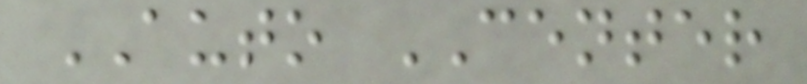AUTO CENTER
